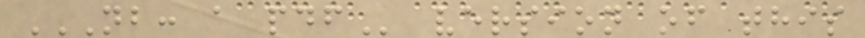NB: A PDF version of this
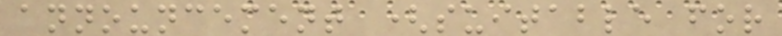announcement (suitable for
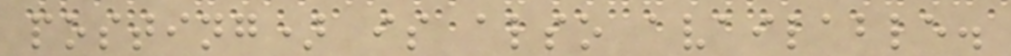posting) is also available.
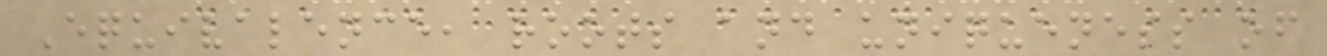Equivalence, roots and uniqueness of
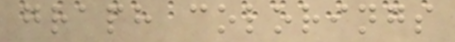graph colorings
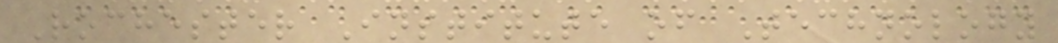Rochester Institute of Technology
